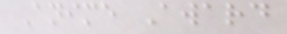Anime Award
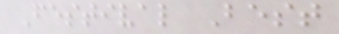Festival Best
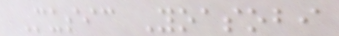Music Yoasobi
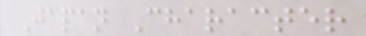Japan Character
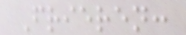Frieren:
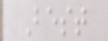Best
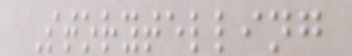Storytelling
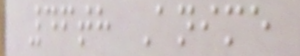46th Anime
